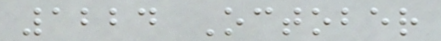1224 October
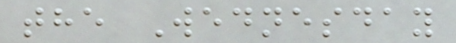the Wednesday
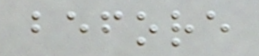before
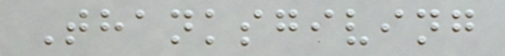Thanksgiving
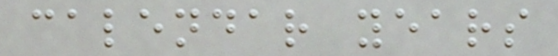calendar years
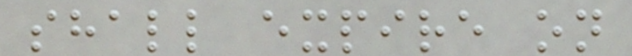shall expire on
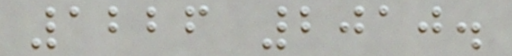1226 2010.
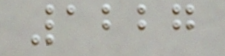1227
